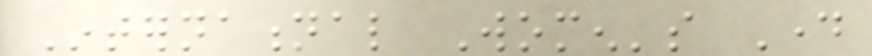International Women's Day
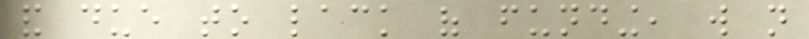and due to lack of funding, will not
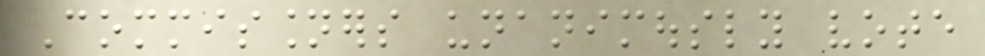Commissioners unanimously vote
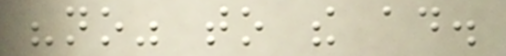"no" to the ad.
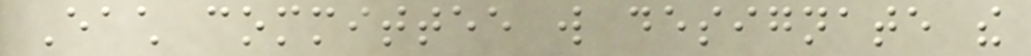Each committee will designate the
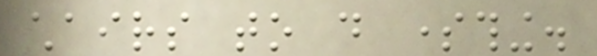chairs to do something.
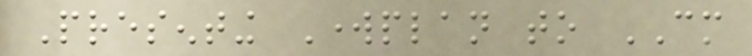Presenting Workplan to CM
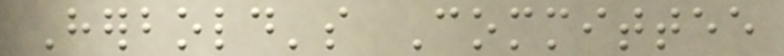Herbold's Committee
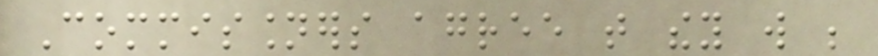Commissioners agree that they will be
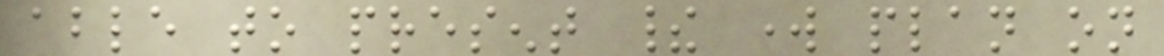able to present their work plan on
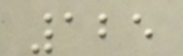125
